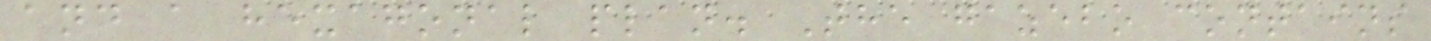and a hexagonal plan. The gazebo contains
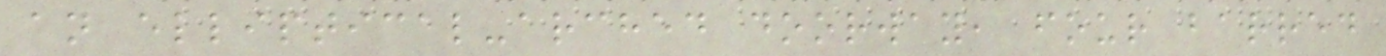an elliptical-arched doorway, four barred
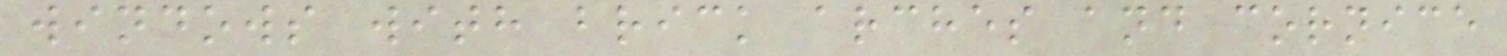windows with brick arches and cornice
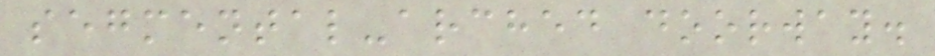segmental-arched doorway.
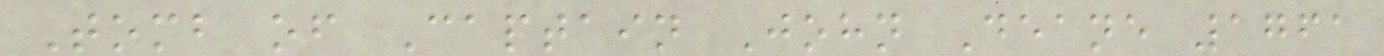Tomb of Captain John Deane 1761
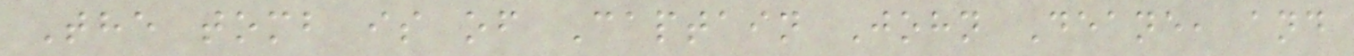The tomb is of Captain John Deane, and
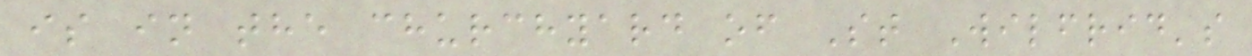is in the churchyard of St Wilfrid's
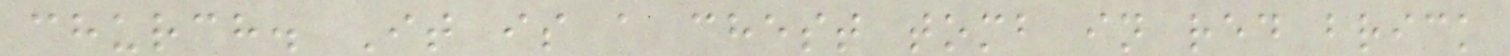church. It is a chest tomb in red brick
